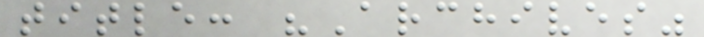title: "Archives"
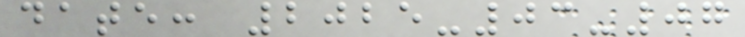date: 2025-03-07
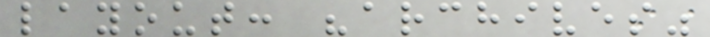layout: "archives"
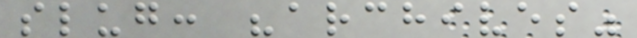slug: "archives"
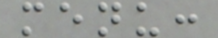menu:
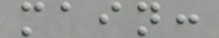main:
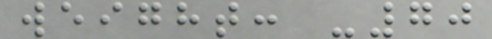weight: -70
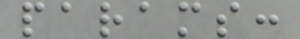params:
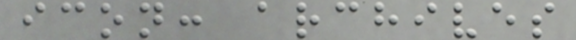icon: archives
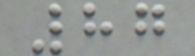87
